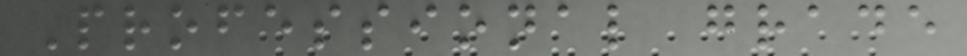Professional grade
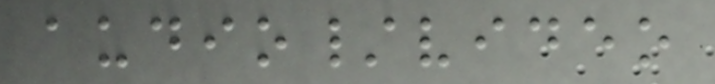audio/video
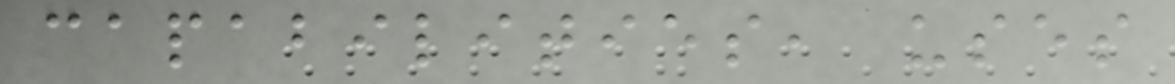capabilities, uses
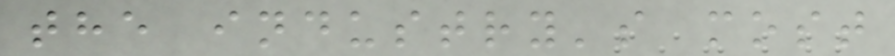the industry's most
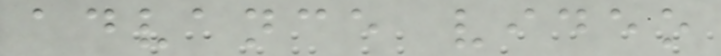advance video
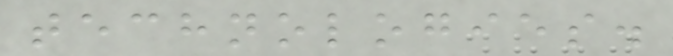technologies.
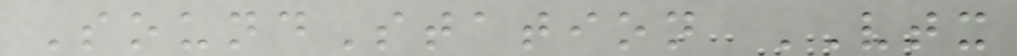SoundStation VTX
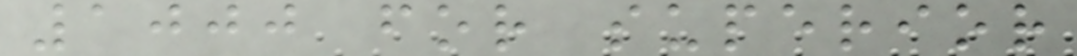1000 for superior
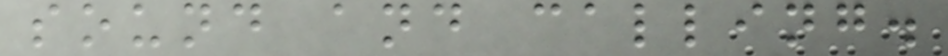sound and calling.
